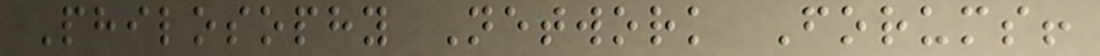Philosophy Network Forums!
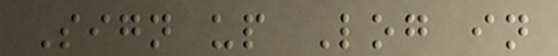Sign up Log in
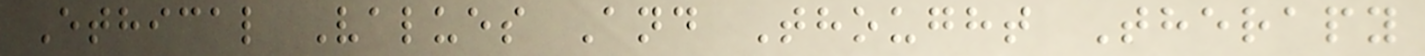Ethical Values And Thought Therapy
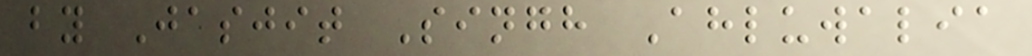by Jasjit Singh Ahluwalia
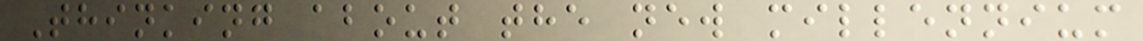Thinking about the new millennium
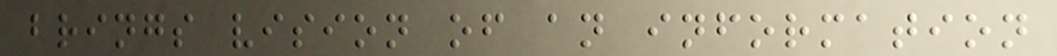brings vision of an information
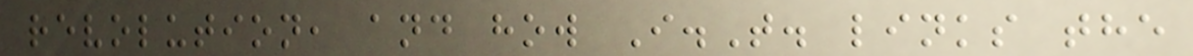revolution, and how I.T. links the
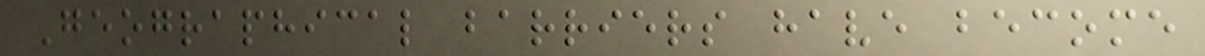Geographical barriers have become
